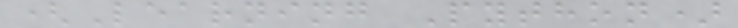(Learning Python)
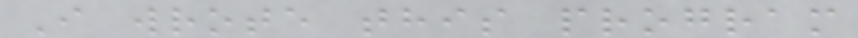I wrote this program
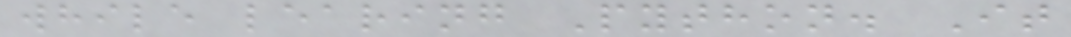while learing Python. It
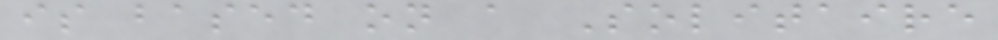is based on a Solitaire
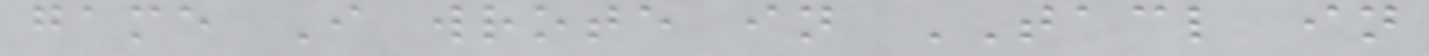game I wrote in TACL in
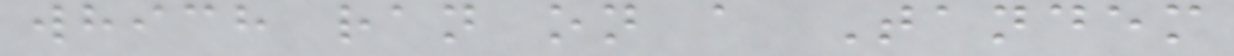which ran on a Tandem
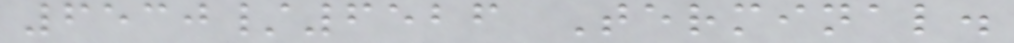6530/6526 Terminal.
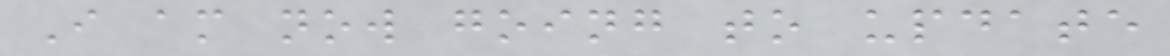I am now going to update
